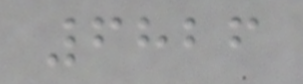6826
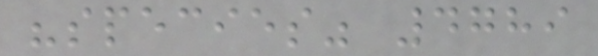"species" 4789
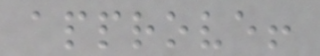approve!
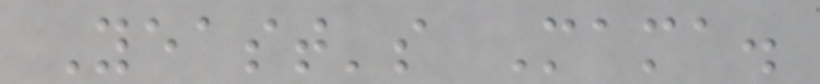Yeast's Mama.
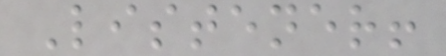Listener!
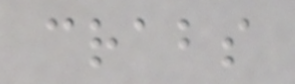crabs
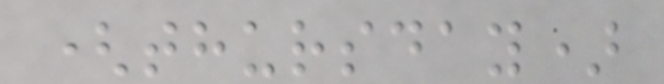(thursday)
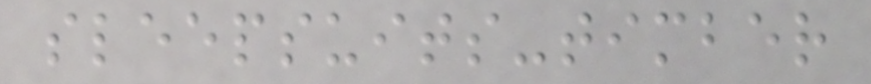sleepsuits-timber
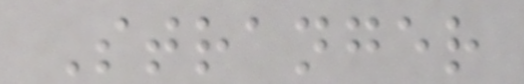Stranger
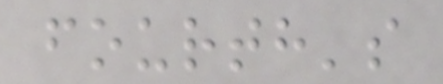fourth's
